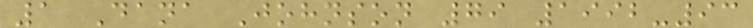1 Dana Johnson 79 1992-93
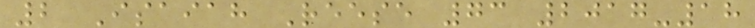2 Isaiah Reese 73 2017-18
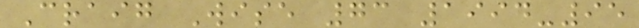Craig Wise 73 1994-95
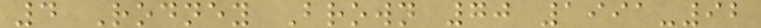4 Rodney Brown 70 1991-92
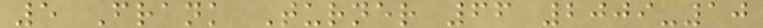5 Frank Turner 66 2009-10
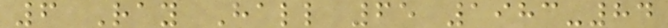6 Ray Hall 65 1983-84
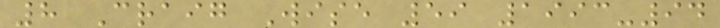8 Craig Wise 59 1993-94
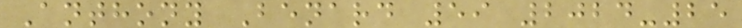Anthony Benard 59 2024-25
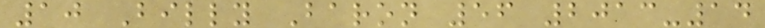10 Billy Baron 56 2013-14
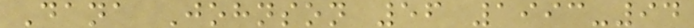Dana Johnson 56 1993-94
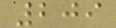209
